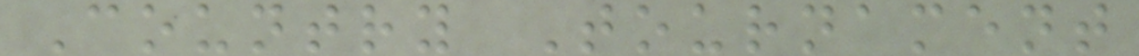Country Tournament
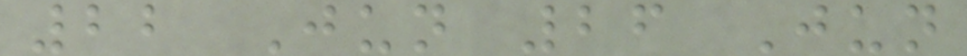22 Jun 26 Jun
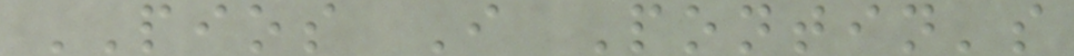PIOS I Pontin's
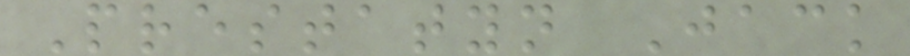Prestatyn Jack
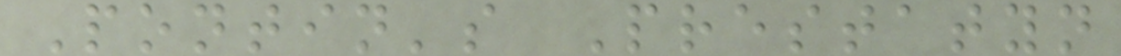Pontin's Prestatyn
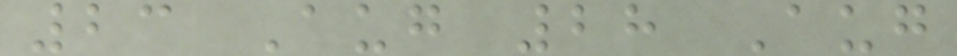23 Aug 28 Aug
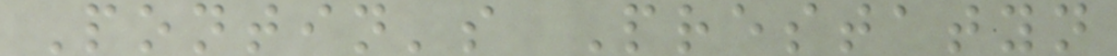Pontin's Prestatyn
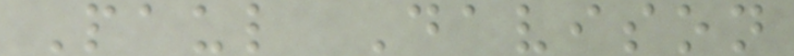Paul Davison
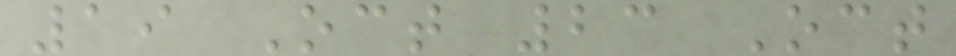19 Oct 23 Oct
